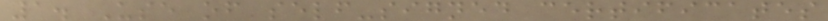1. Use of self-signed certificates
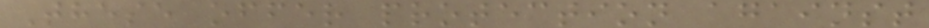These offer protection against
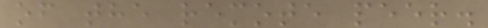of the remote peer.
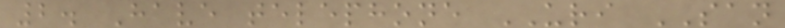2. Have telephone URI SAN
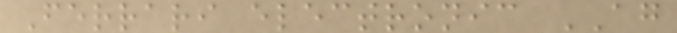Ferrari electronic AG
